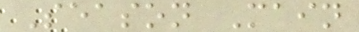Season Main
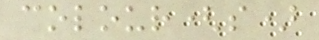colour(s)
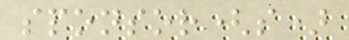sponsor(s)
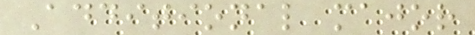Additional major
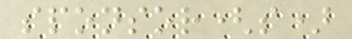sponsor(s)
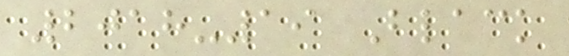2018-19 Black
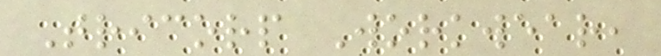Tricorp Workwear,
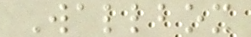Wallbox
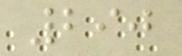290
